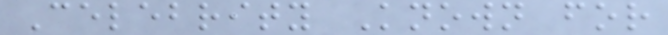Celebrity Known for
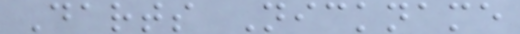Darts Nickname
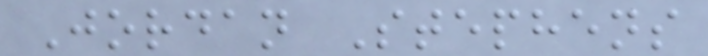Jordan Stephens
